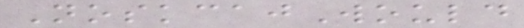NoskcajWould
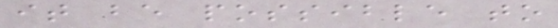it be possible to
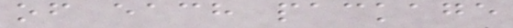of each package
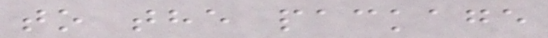to the package
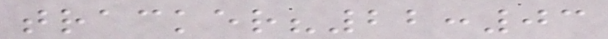tracker?22:03
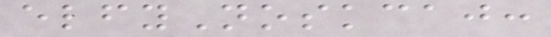elfyNoskcaj:
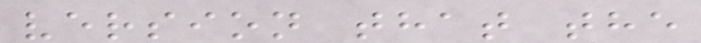version that the
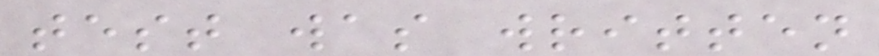test was written
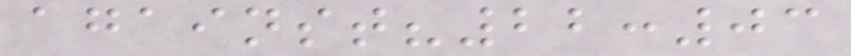against?22:03
